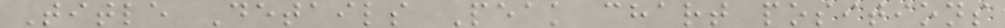Title Details Peak chart positions
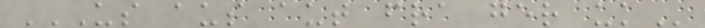US AUS AUT FRA GER UK
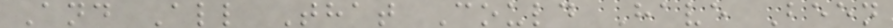And All That Could Have Been
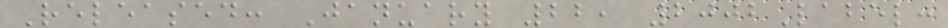Released: January 22, 2002Label:
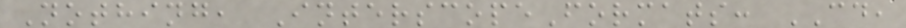Nothing, InterscopeFormats: CD,
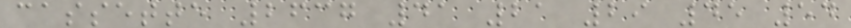cassette 2637 41 21 29 45 54
